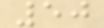50
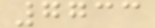7733
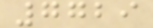7729
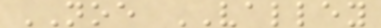NOE VALLEY
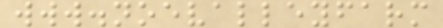www.noevalleyfarm
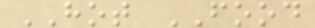HOT FOOD
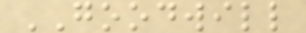GOODWILL
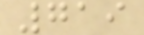719
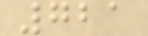721
